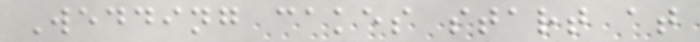Wedding cakes start at
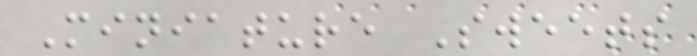Miniature Sweets
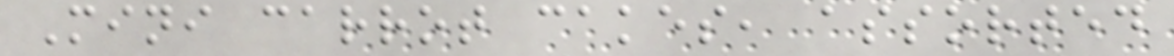Mini carrot cakes, assorted
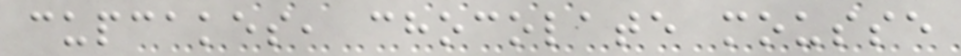cupcakes, chocolate mousse
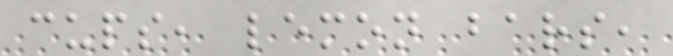cups, lemon bars,
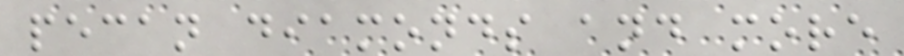pecan diamonds and more
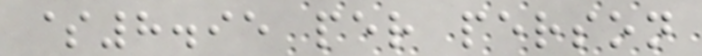$8.95 per person
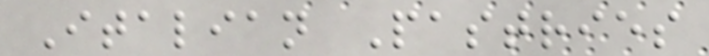Italian Pastries
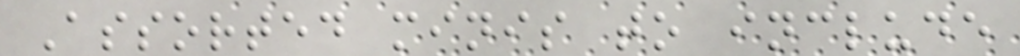Assorted minis to include
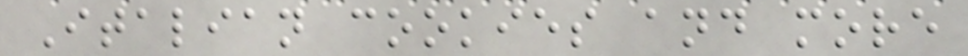Italian cookies and more
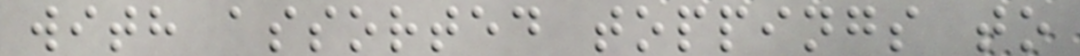with assorted toppings to
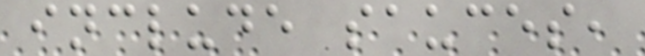include sauces,
